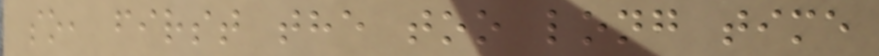so, first the too long time
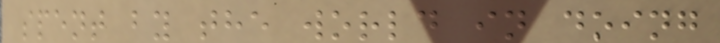spent by the world in doing
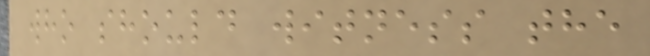who should witness the
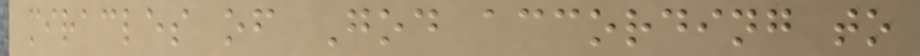miracles of God according to
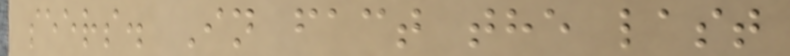seers. In fact the last
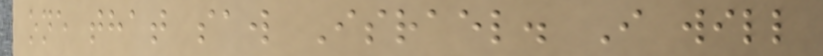one that saw Israel. I will
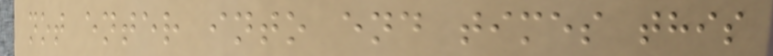not enter into end times this
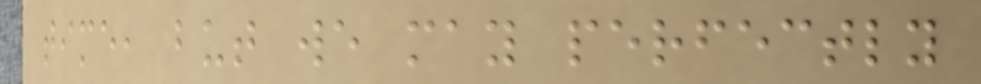time, but we may perfectly
